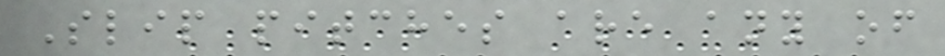Slip pitches are any of
